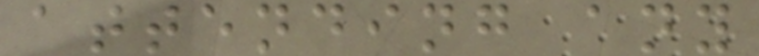attending any
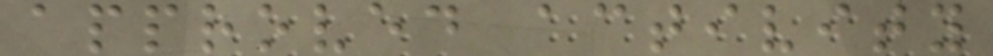approved activity
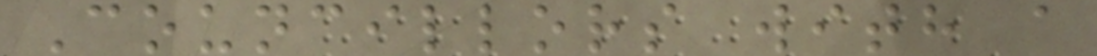Councillors with a
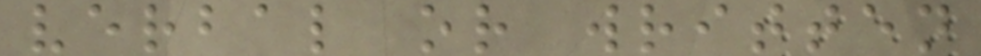verbal or written
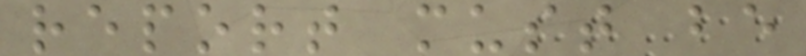report must be
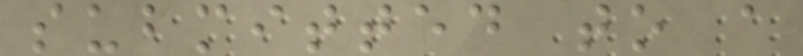submitted to a
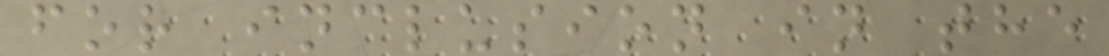for inclusion in the
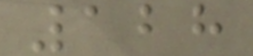128
